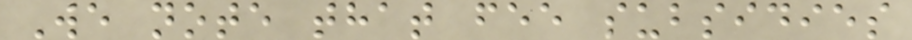We note that fee subsidies
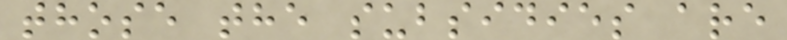those the subsidies are
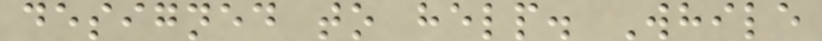designed to help. While
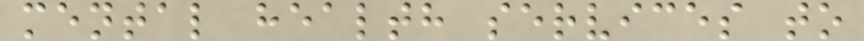mental health services to
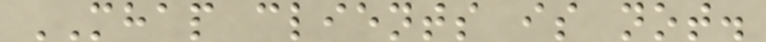MHAP clients is not.
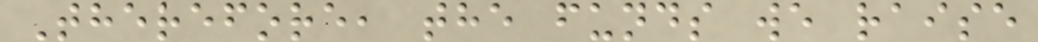Therefore, the funds we raise
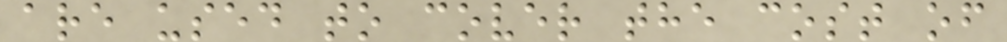are used to cover the cost of
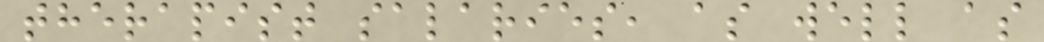therapist salaries, as well as
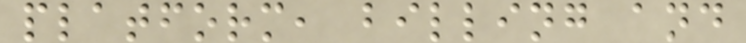platform, billing and
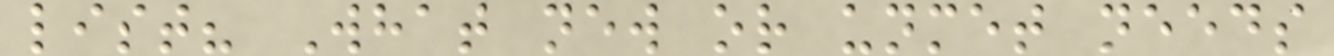list? What new or unmet needs
